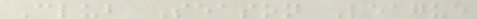Club Season League
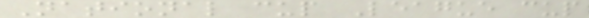National cup League cup
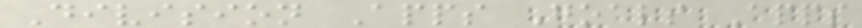Division Apps Goals Apps
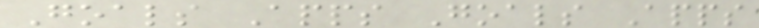Goals Apps Goals Apps
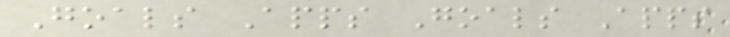Goals Apps Goals Apps
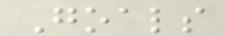Goals
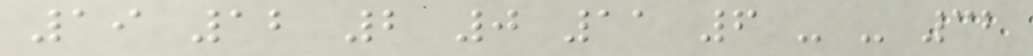19 12 2 0 11 6 - - 32
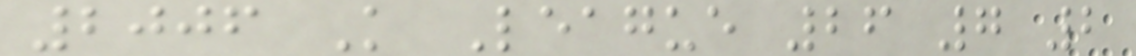2006 K League 26 7 2
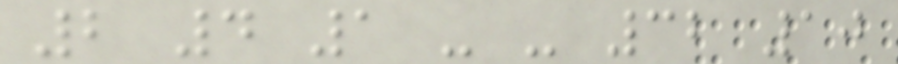2 4 1 - - 32 10
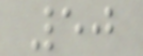50
